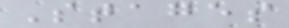Stages
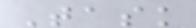Task
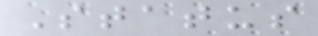Status
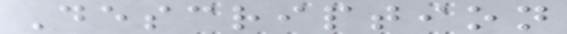Description
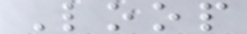Loop
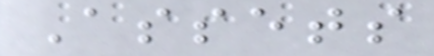Assets
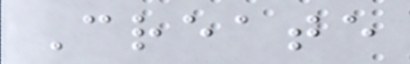Create
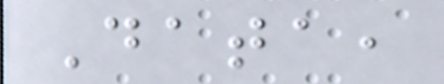Data,
